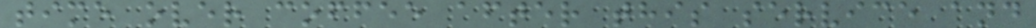time over coffee after this service and
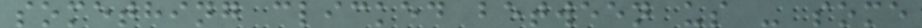something clicked between us - some
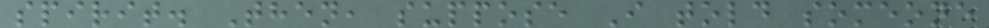spirit. Then, suppose I told someone
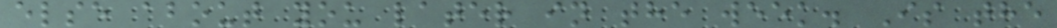else about you later in the week. Is the
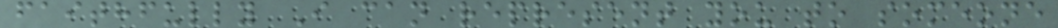faithfully I can represent you to someone
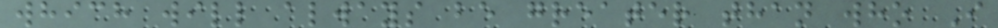which will always be greater than who I
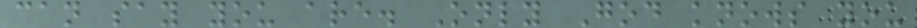can say you are. Only God knows you
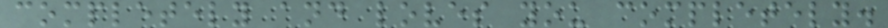completely and loves you completely.
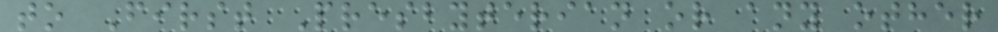to First Presbyterian or any other
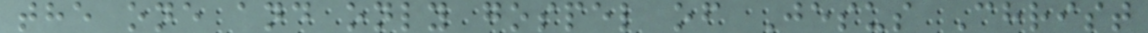the one and only gospel of Jesus Christ
